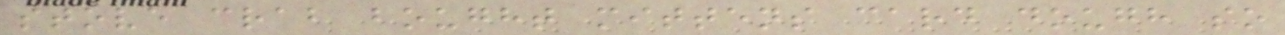stove crab bought mittens card dough so
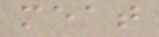meat
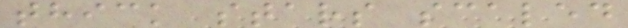thick stars scaled
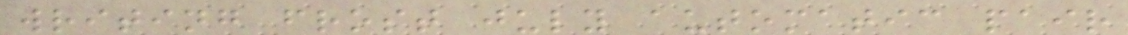writing frost july automatic pair
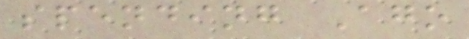spending Ago
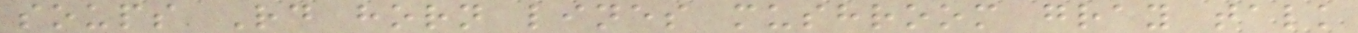soups Rd horn lines mushroom gray talk
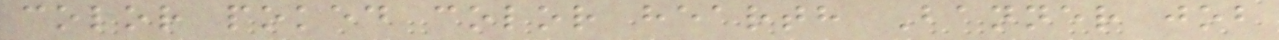color poked color hearth Banner job
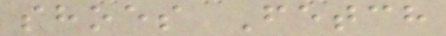shoes Fetch
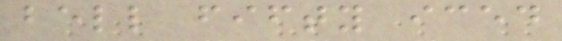bell fifty iced
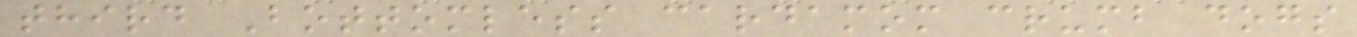third Bottomless cardamom crumb dogs
